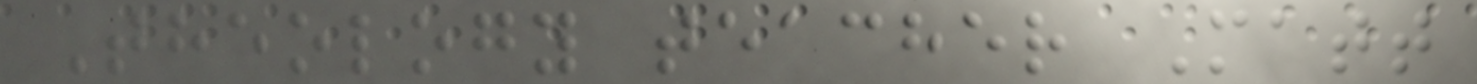Theology teacher Matt
